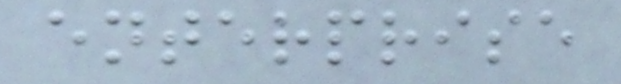enterprise
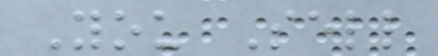You Sell
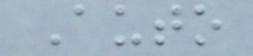Auto
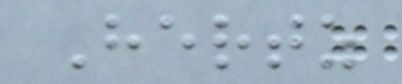Hertz
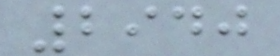2940
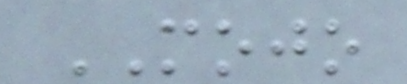MOJO
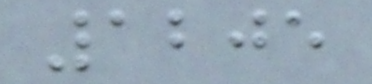1205
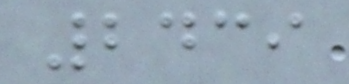2439
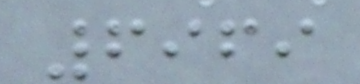6969
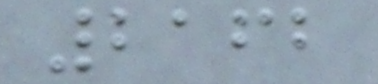2162
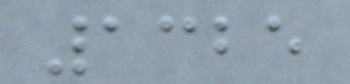1325
